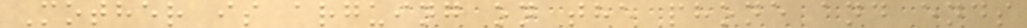Mother is arguing on the phone and ends
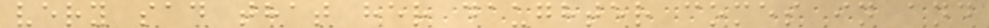very sad that her daughter comes in and
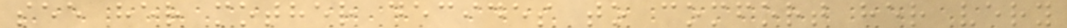see her mother decides to comfort her very
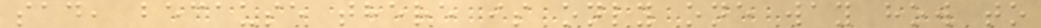sad, because there is only one way how to
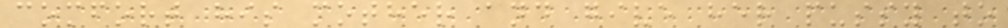comfort his mother and give her pussy to
